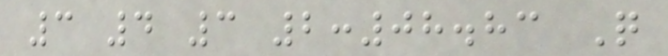3 4 3 2:08.83 Q
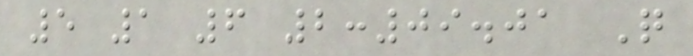5 1 6 2:09.01 Q
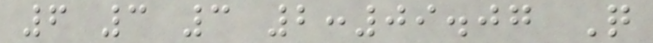6 3 3 2:09.07 Q
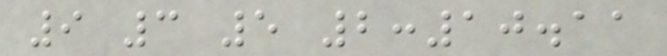9 3 5 2:10.11
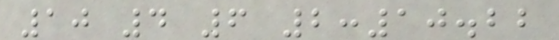10 4 6 2:10.22
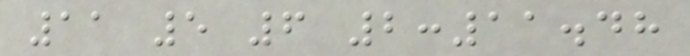11 5 6 2:11.48
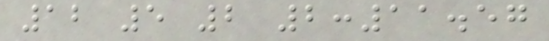12 5 2 2:11.57
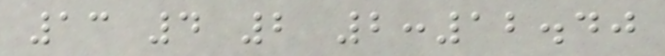13 4 2 2:12.40
